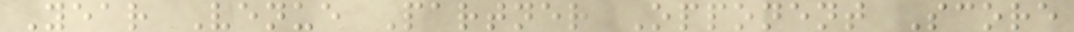Year Venue Partner Opponent Score
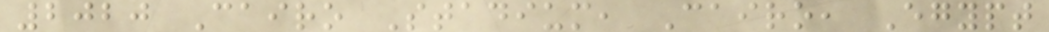2020 Cairo Stadium, Cairo, Egypt
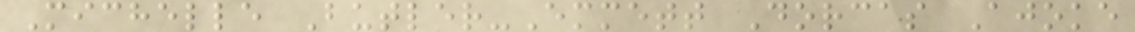Michelle Butler-Emmett Dorcas Ajoke
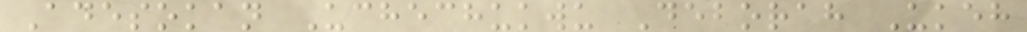Adesokan Uchechukwu Deborah Ukeh
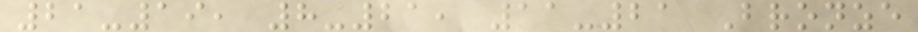21-19, 8-21, 11-21 Bronze
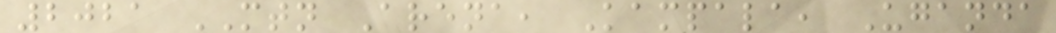2021 MTN Arena, Kampala, Uganda
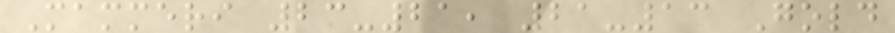Mammeri 23-21, 21-13 Gold
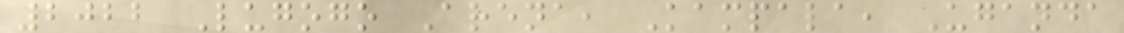2022 Lugogo Arena, Kampala, Uganda
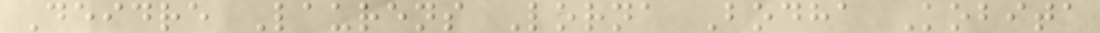Deidre Laurens Lorna Bodha Kobita
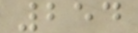254
